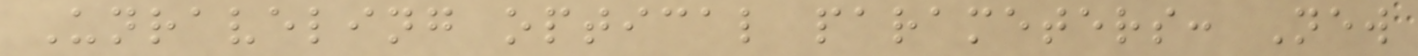Unraveling optical parameters: New
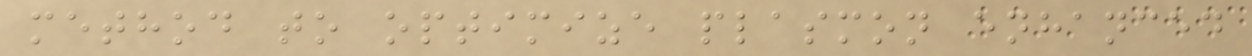method to optimize plasmon enhanced
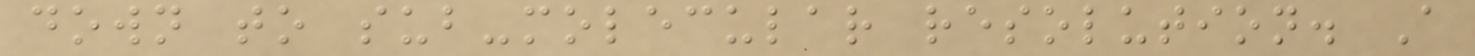down to sub-molecular resolution. A
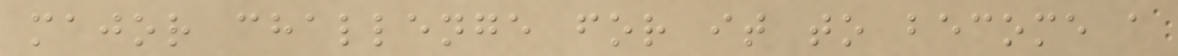major challenge for it to become a
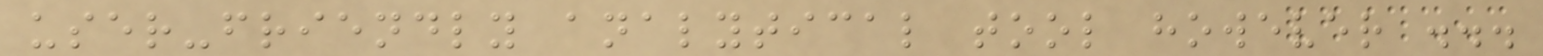user-friendly analytical tool however ...
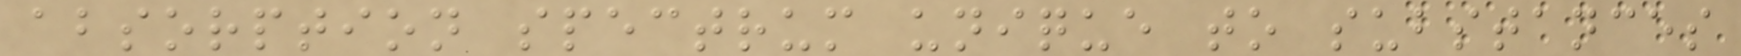absorption spectrum unique to substances
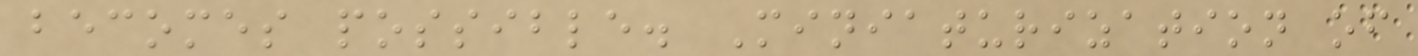becomes possible. Miniaturization of
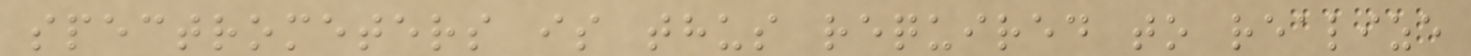spectrometers is thus required to realize
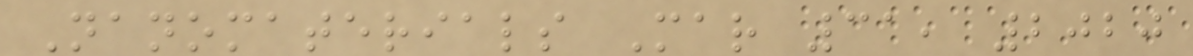Nanomaterials Mar 31, 2020
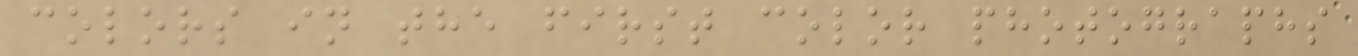colors in the first color photographs
